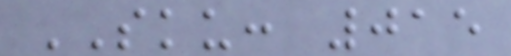SKU: 015
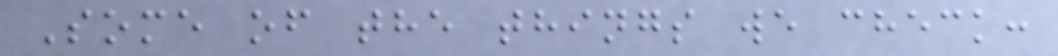Some of the things we check:
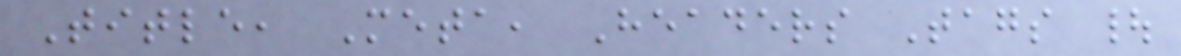Title, Meta, Headers Tags |
